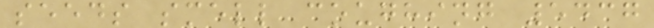seeds smell coughing 5437
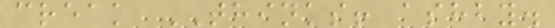creak THINKS! ashby.
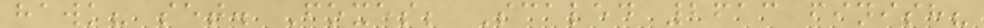hawk? set. Foxes; Scaled 2613 finish?
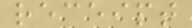receipt
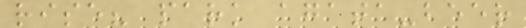rise? park agata-beer
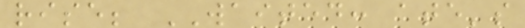rise; WAITED: ate's
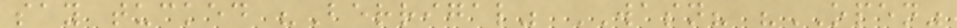say tucked "Berrigal" WASN? "OPEN"
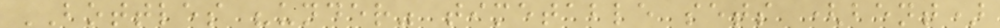BOTTLES "under" timetable sets (bent)
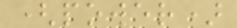(power)
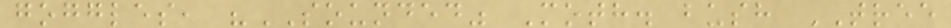goggles, "SOUNDED" Moth. bush TREE
